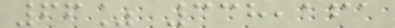66% 338,161
